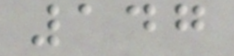147
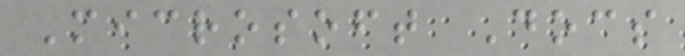Microsoft Docs
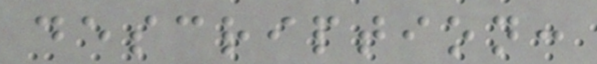description:
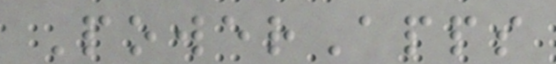PowerApps
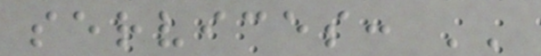services: ''
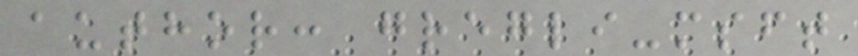author: gregli-msft
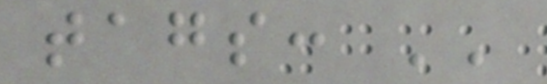tags: ''
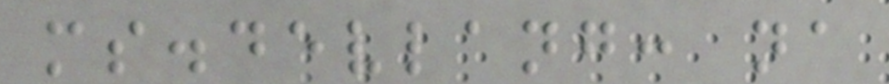ms.devlang: na
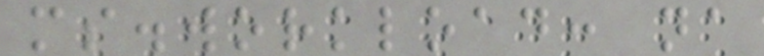ms.workload: na
